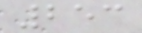253
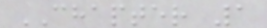CHAPTER 1
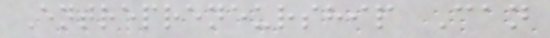Entrepreneurship Can
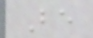Be
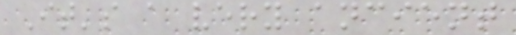It's a very ancient
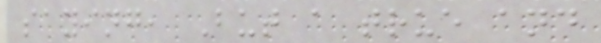saying, But a true and
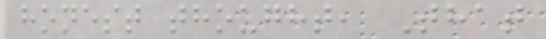honest thought, That
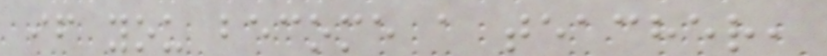if you become a teacher,
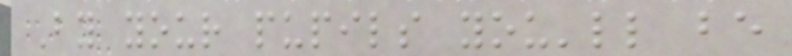By your pupils you'll be
